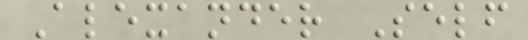Alexander Self
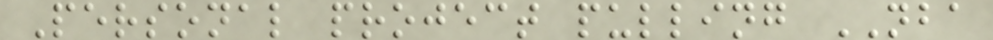Personal project pulling NBA
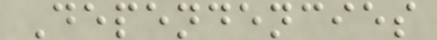Dependencies
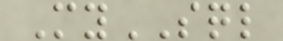MySQL
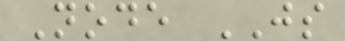Node JS
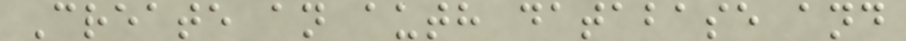Create an auth database and
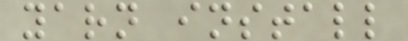yarn install
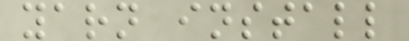yarn install
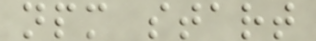npm start
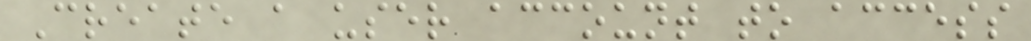Create a user account to access
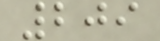209
